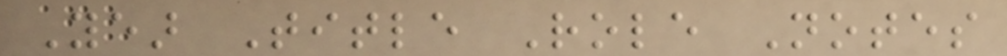Year Title Role Notes
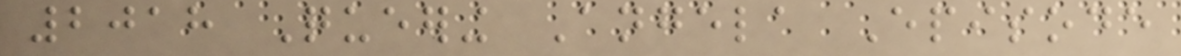2018 Queering Angela Episode
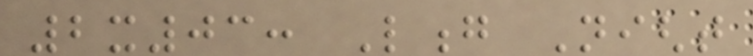2x03: Long Night
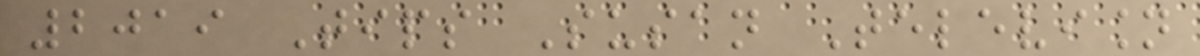2019 Tips Susan Television
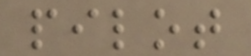pilot
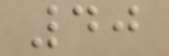40
